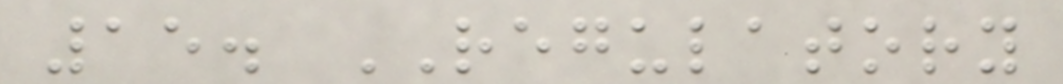15. REGULATORY
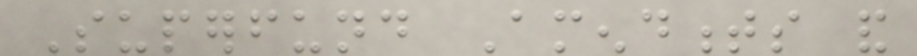Superfund Amendments and
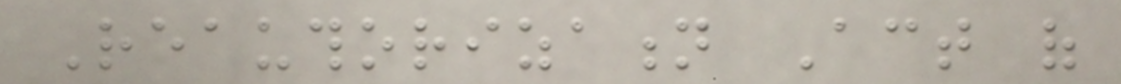Reauthorization Act of
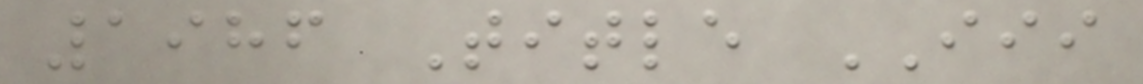1986 Title III
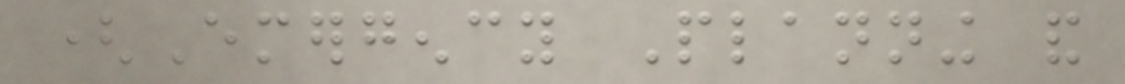(Emergency Planning and
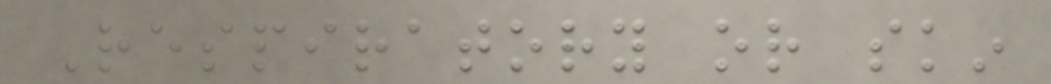Respiratory or skin
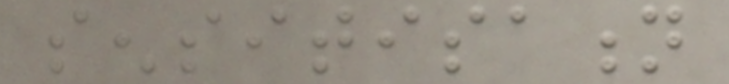sensitisation
